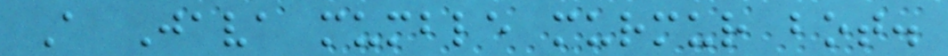A Java mumble murmur bot.
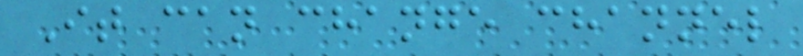It can change channel
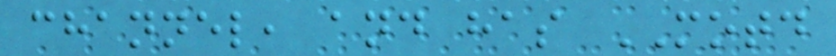channel, and has MOTD
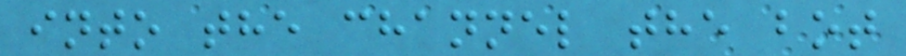into the channel the bot
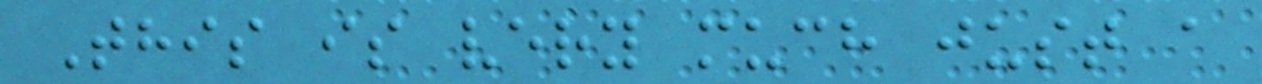This is very much just a
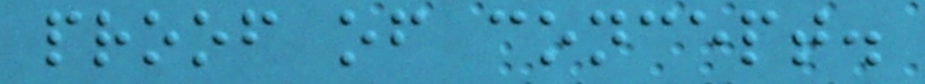proof of concept.
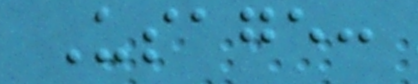Usage:
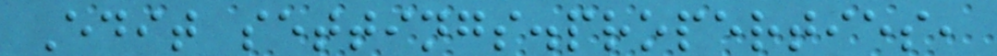Edit settings.properties,
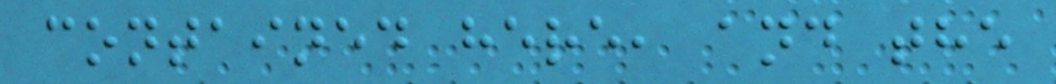contained here, and the
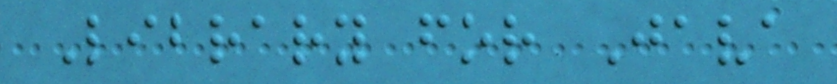Library for Java
